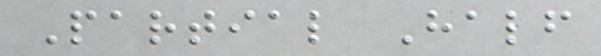Partial Half
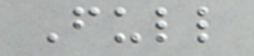Full
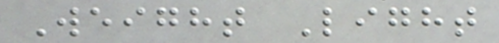Weight Light
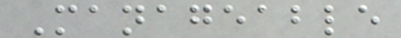Manageable
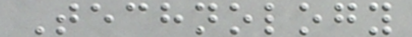Technology
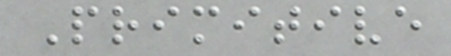Primitive
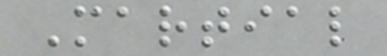Martial
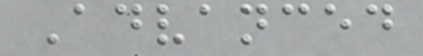Advanced
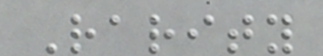Rarity
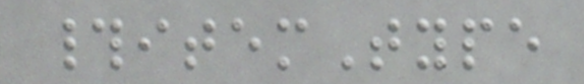#itemType
